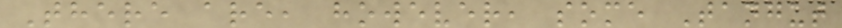There are, however, some Tangut
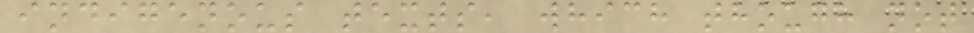indigenous texts, which though not
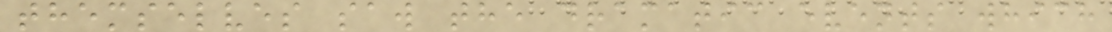themselves saw the dramatic events which
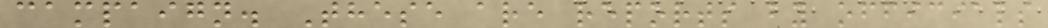campaign. These are reports by officials
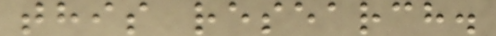this research.
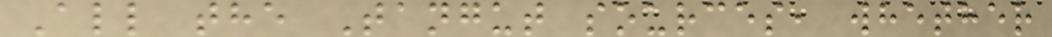All the Tangut sources, whether
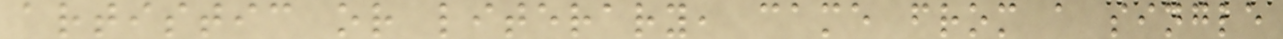artistic or literary, came from a single
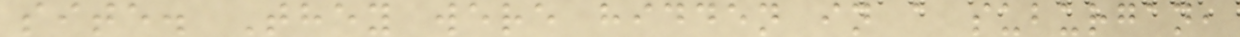site. They were hidden in a suburgan,
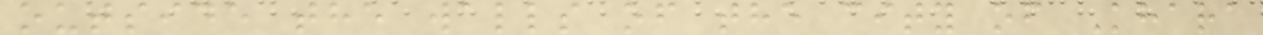outside the walls of the city of Khara
